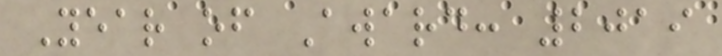Year of Award: 2019
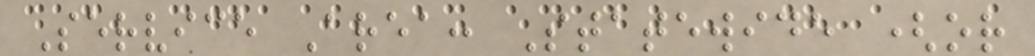Service Area: Statewide (or
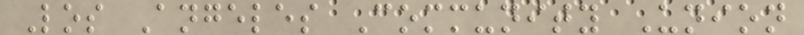Los Angeles Community Union
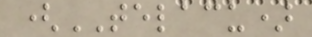(TELACU)
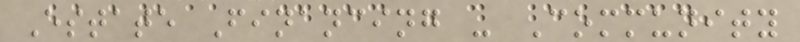Estate Financing - Community
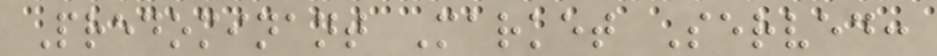Predominant Market Served:
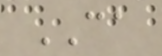CA
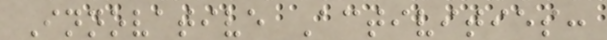Innovative Activities:
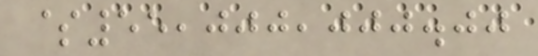$55,000,000.00
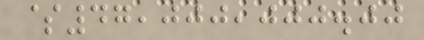$47,000,000.00
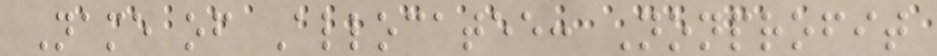Name of Allocatee: Nonprofit
